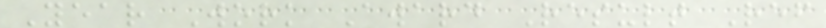Year Work Award Result Ref
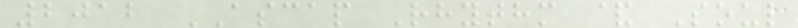2012 ASCAP Rhythm & Soul
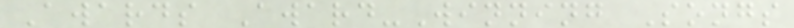Awards Award-Winning Songs
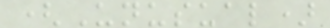(Unusual)
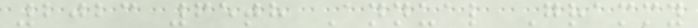2023 65th Annual Grammy
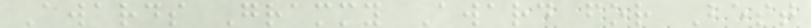Awards Grammy Award for Best
